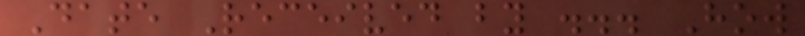Date Received by ... How
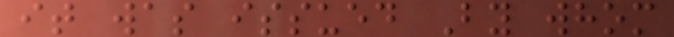it was issued By whom
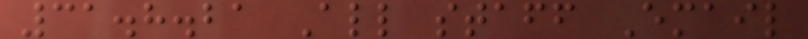31.8.21 All staff Email
